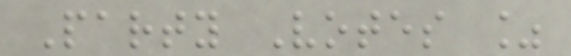Party Votes %
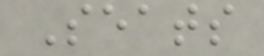Seats
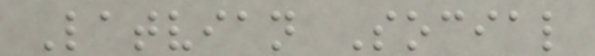Latvian Social
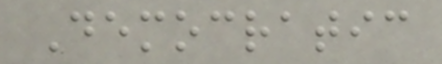Democratic
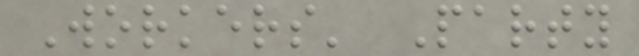Workers' Party
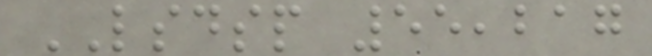LSDSP 55,217
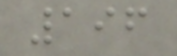196
